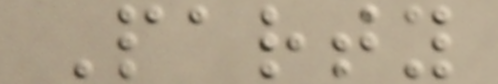Party
